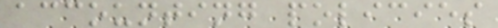accounting policies
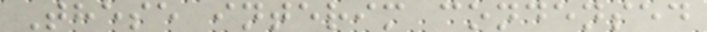These interim condensed
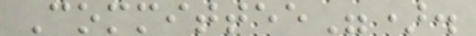Committee").
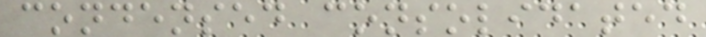condensed consolidated
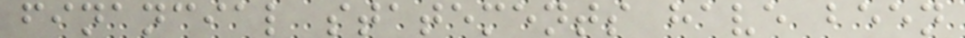financial statements have been
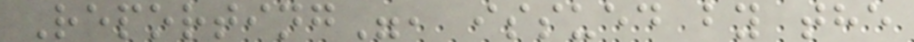Reporting", issued by the
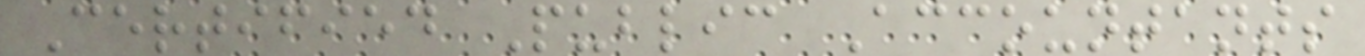Certified Public Accountants
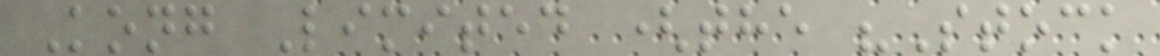Kong Limited (the "Stock
